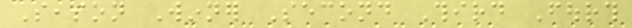Season Winner Second Third Fourth
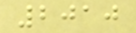2010
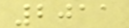2011
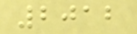2012
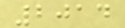2014
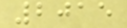2015
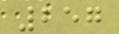257
